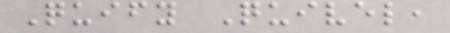Quify Quivel,
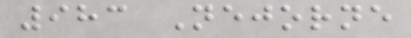983 Nejorne
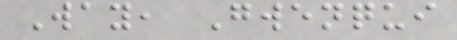Way, Gwenqui
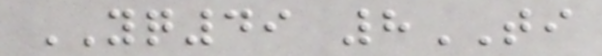YQ49 8TI
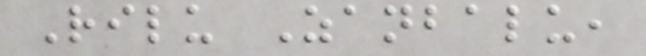Rilu Zanbalu,
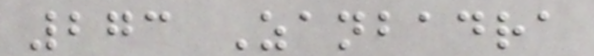273 Zanbadra
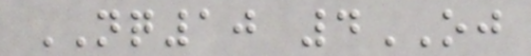NQ10 4OJ
